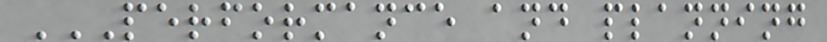PERFORMANCE AND PLANNING
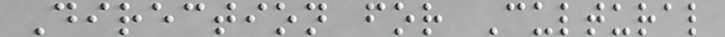Direction for Cultural
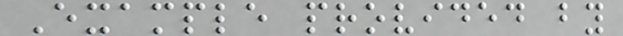Example provided by
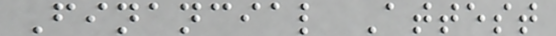Financial Attest
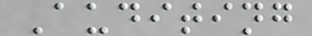Auditing
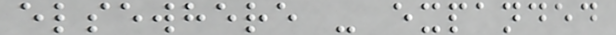elsewhere - expanded
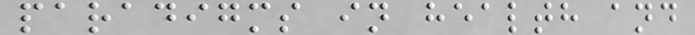paradigms in health and
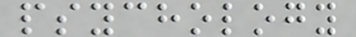psychology
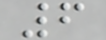6
